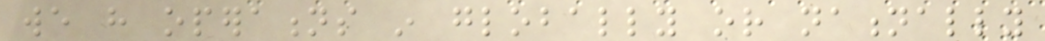we have operations in globally or nationally
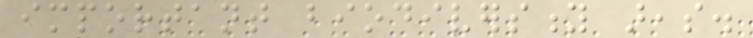important biodiversity areas.
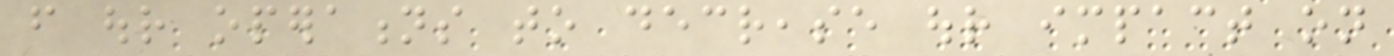from our operations to decrease our impact on
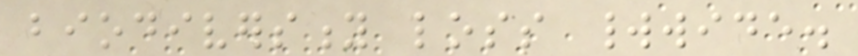biodiversity loss worldwide.
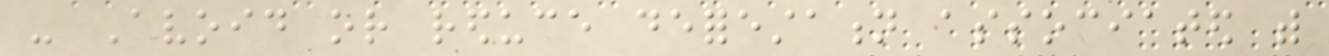- Avoid or reduce deforestation associated with
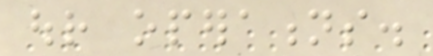our operations.
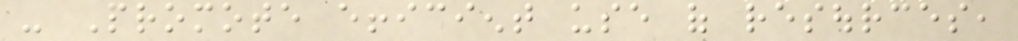- Promote efficient use of resources,
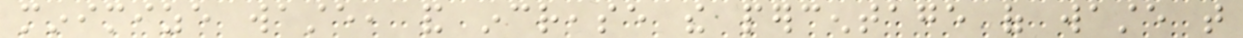minimize waste, and increase the percentage of waste that
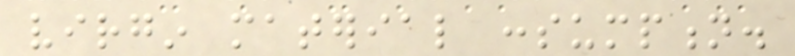virgin material consumption.
